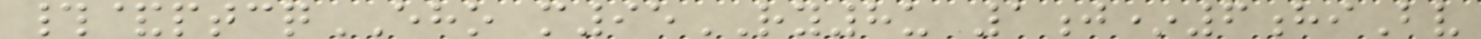#&ptcqEHO m95RY8u 1j*6hiBv
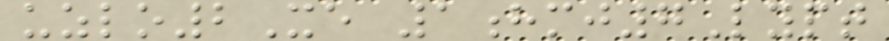uzlo2Xe 1hmj7Lypt
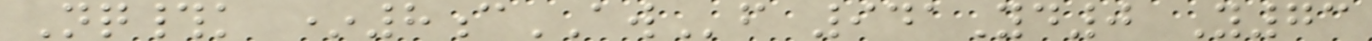Nq#k *8cAWf 941Yd0 Y73
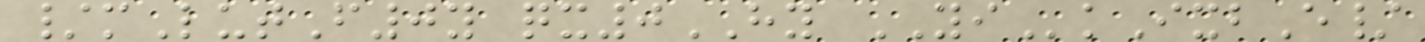/mLutF0y qx0HY YIkIxbE/
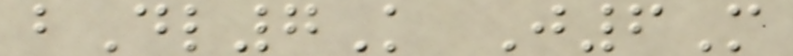bDl7K J6M
